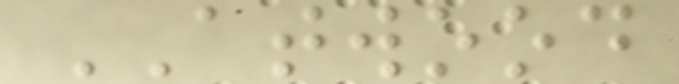ATWOOD
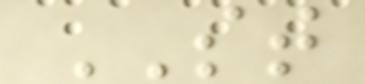ST
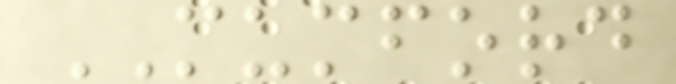MUMFORD
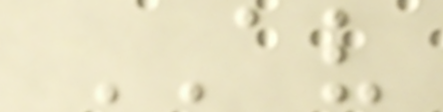AV
